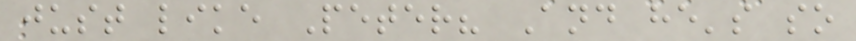just like Peter? And he's so
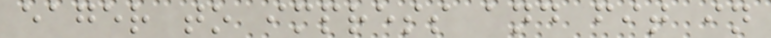eager to impress and fit in
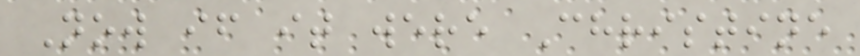Now if it were Christine
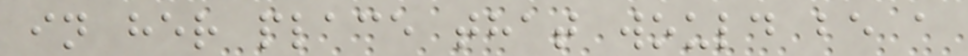in her place that would be a
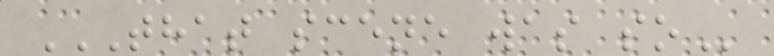THAT SCENE WAS SO
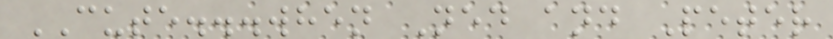CUTE...when Ned and Peter
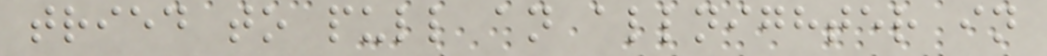tried to pull an allnighter in
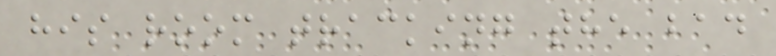his room tracking the bad
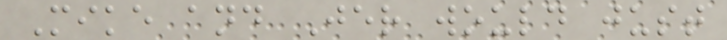Mike and Jer would just
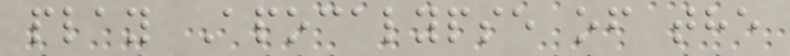play Apocalypse of the
